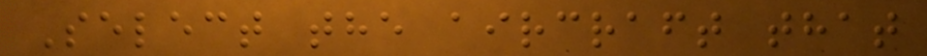Select the aircraft that
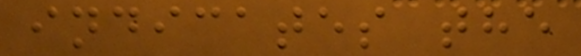indicates the
